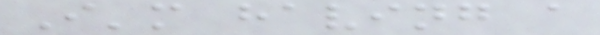I'm having a
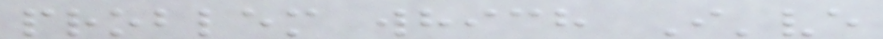problem which I've
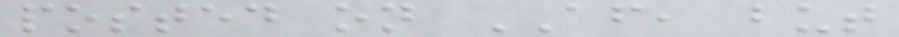posted on AF, but
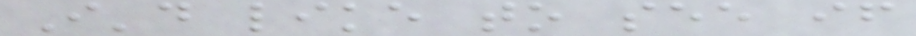I'd like to see if
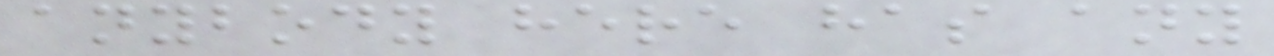anybody here has any
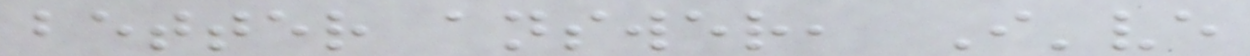better answer, I've
